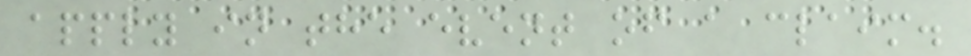apply in the event of a claim.
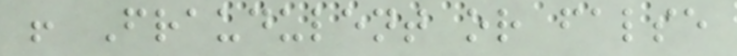! Fraudulent or false
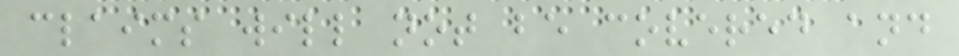claims will not be covered and
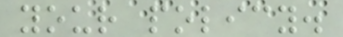your policy.
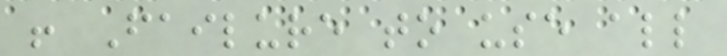! Failure to use all
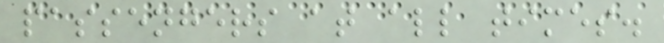passengers at all times.
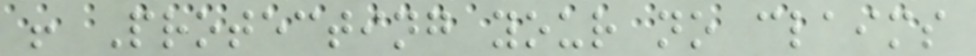! Protecting your no claims
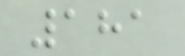181
